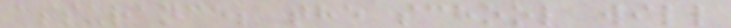assurance; the school will
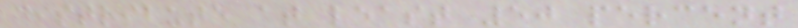distribute at least 50 percent
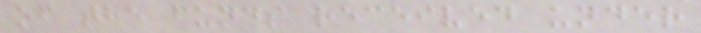of the funds received under
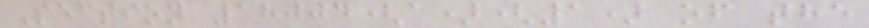Section 18004(a)(1) of the
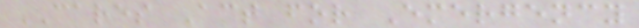CARES Act for Emergency
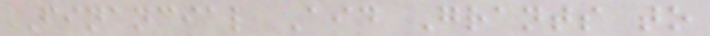Financial Aid Grants to
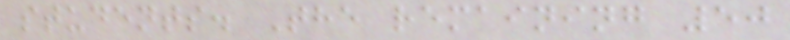students. The remaining 50
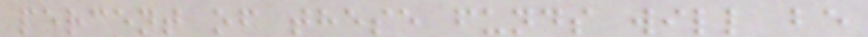percent of these funds will be
